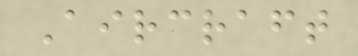Aircraft
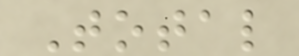Total
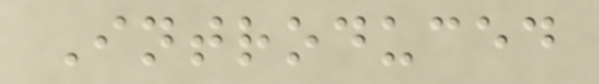Introduced
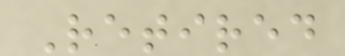Retired
